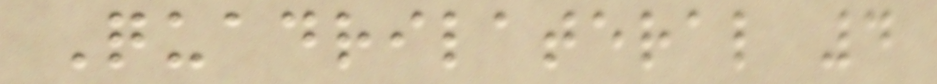Quadrilateral 4
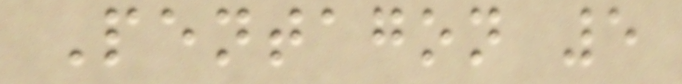Pentagon 5
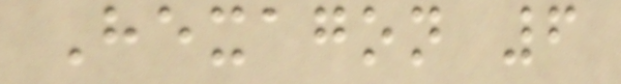Hexagon 6
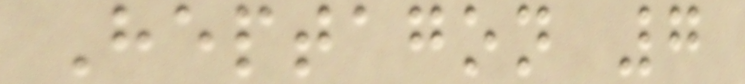Heptagon 7
